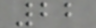22
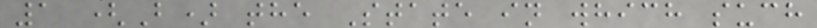1 (B) the State in which such
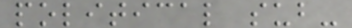political sub-
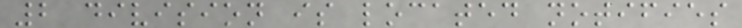2 division is located notifies
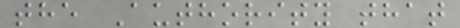the Authority that
